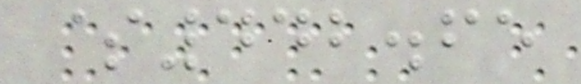$442.65
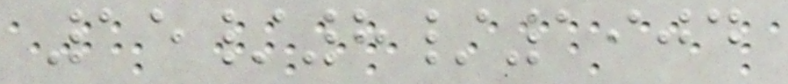15/8/1904
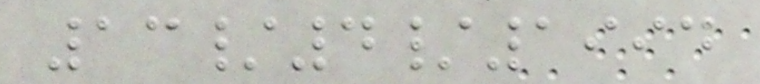13/4/1994
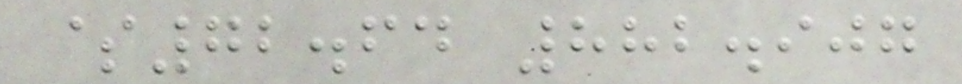$72.64 882.907
